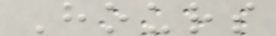Hours
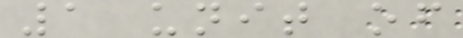1 unit of
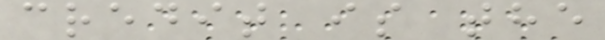credit is the
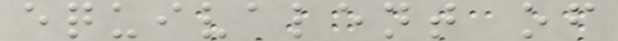equivalent of
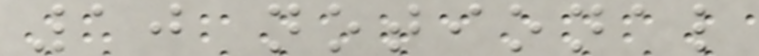10 notional
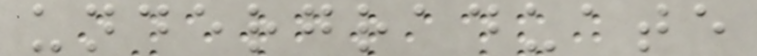undergraduate
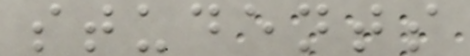students
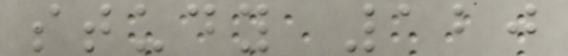study 120
